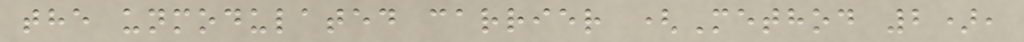the unmodulated carrier (Method 2),
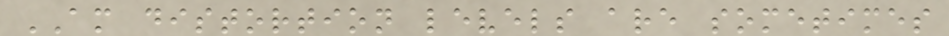AM distortion levels are sometimes
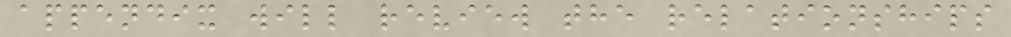appendix will review the relationships
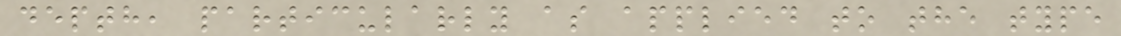depth, particularly as applied to the type
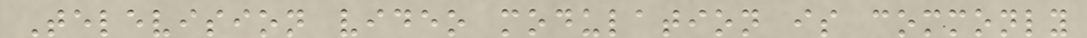Television video modulation is commonly
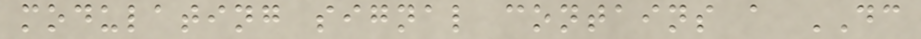modulating signal contains a DC
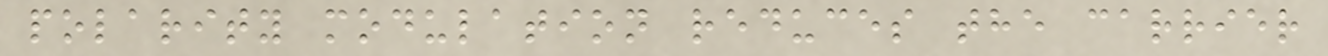polarity modulation reduces the carrier
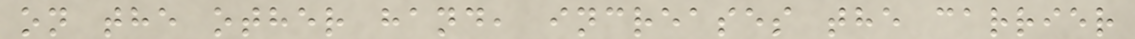on the other hand, increases the carrier
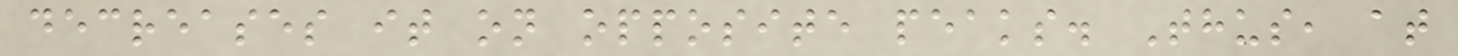decreases it on opposite peaks. Thus, at
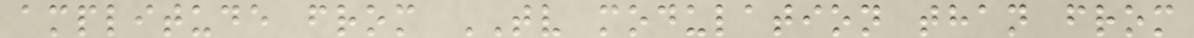amplitude from TV modulation than from
